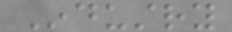Industry
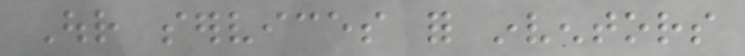Our services for inventors
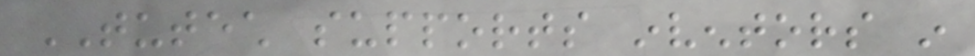TUTECH supports inventors in
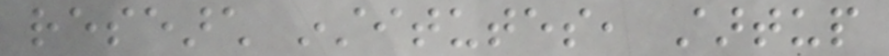research institutes, startup
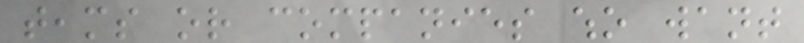teams or companies who want
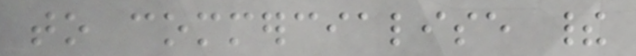to commercialise their
